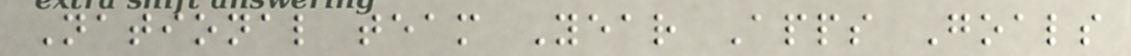National team Year Apps Goals
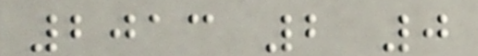2013 2 0
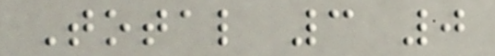Total 3 0
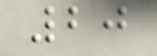20
